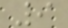9
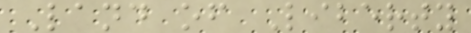Land of Liberty
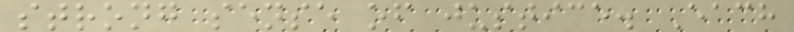strong sense of justice. Each
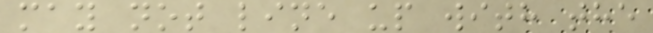may not line up with the
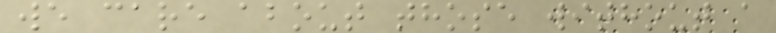we care about those without a
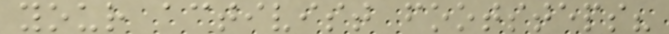your activist footsteps?
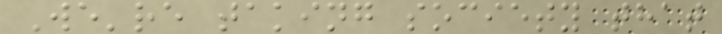We're taking society that
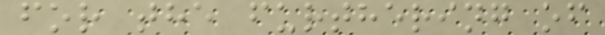for the furthering of
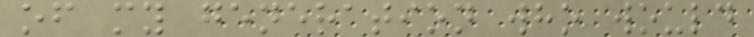of my generation who would
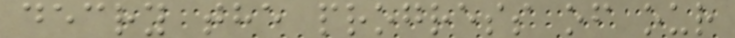decry the progress of our
